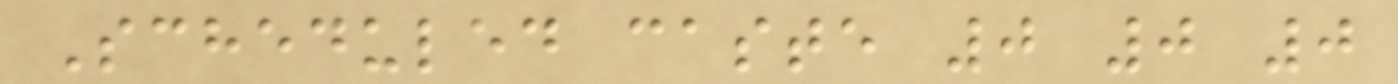Scheduled caste 0 0 0
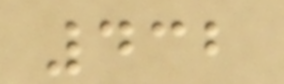432
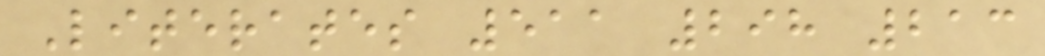Literates 511 298 213
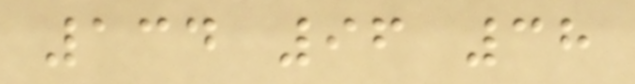134 96 38
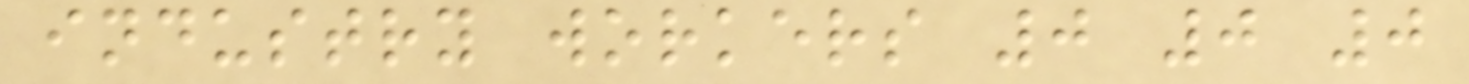industry workers 0 0 0
